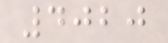4020
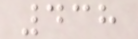438
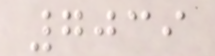7039
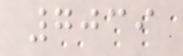7039
